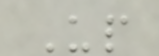Up
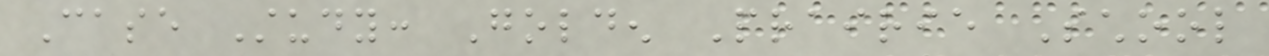Case Study: Golden Prairie School
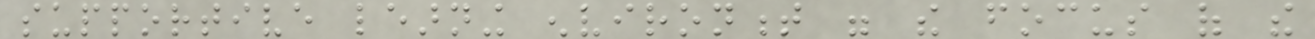supportive learning environment were the focus of the
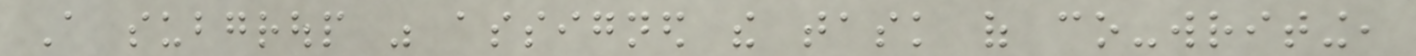A subgroup was assigned the task of co-writing,
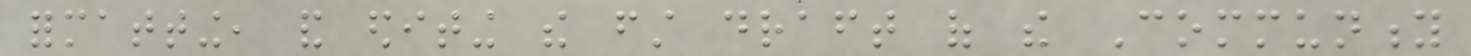formatting, and editing the first draft of the Community
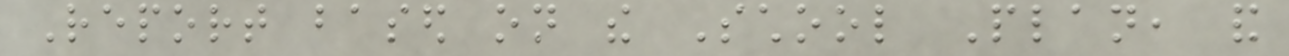Report based on the School Plan, and
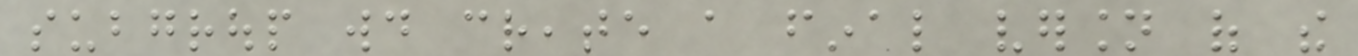subgroup would create a final version of the
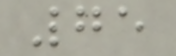75
